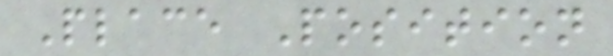Place Position
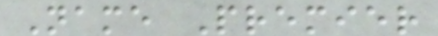Name Premier
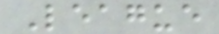League
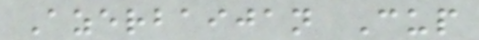Azerbaijan Cup
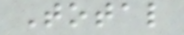Total
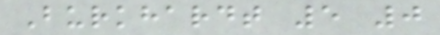Burkhardt 5 0
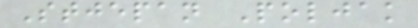Stjepan Poljak
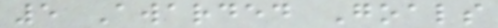5 Awarded Goals
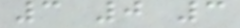3 0 3
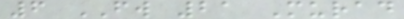6 FW 21 Murad
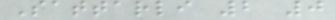Sattarli 2 0
